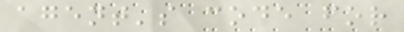agent's code for
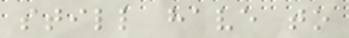still have to
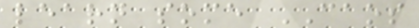learn some CAOS
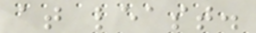at least.
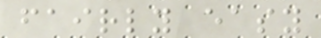fairly easy
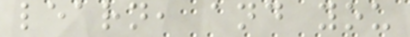learn, and you
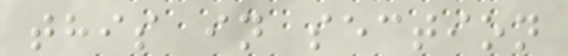this in section
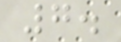7.
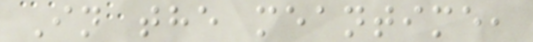In the meantime,
